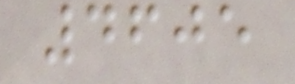4605
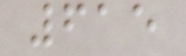615
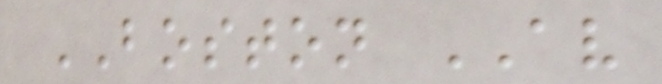BOSTON AV
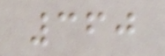360
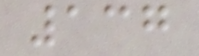137
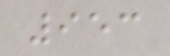953
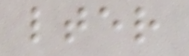lter
